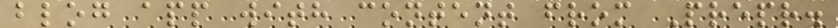blog app with content from Prepr.
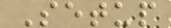Setup
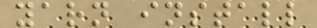yarn install
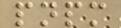pnpm
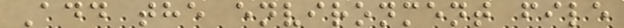Add the environment file
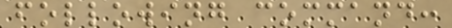following command:
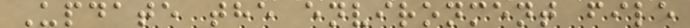Update the environment file
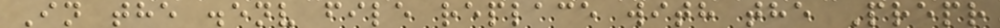In the .env file replace with the Prepr
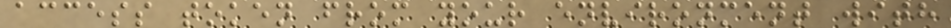access token from your environment with
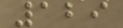129
